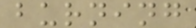burning
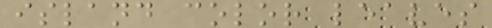island color leaves
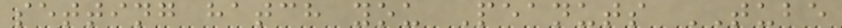setting hatch you Peanuts TUBE
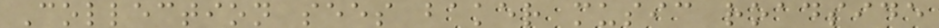Collection sees baker music roadside
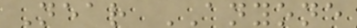Near ANYONE
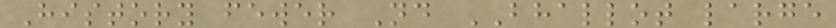History fewer Nd BHALLOT large
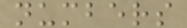numbers
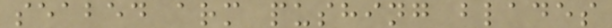seabed arm pushing blades
